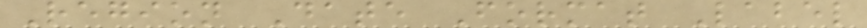Region Date Format Label
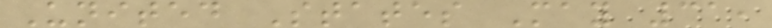United States May 31,
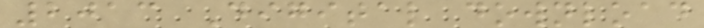2013 Digital download
